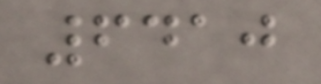6410
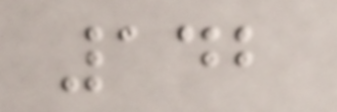142
